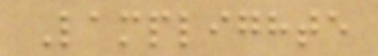Lamplighte
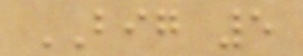BIG 5
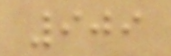909
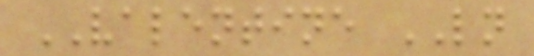VALENTINE LN
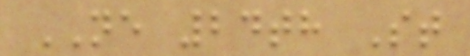NE 24th St
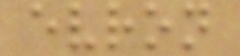evron
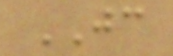JC
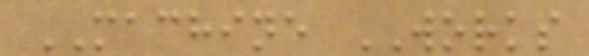MACHINE WORKS
